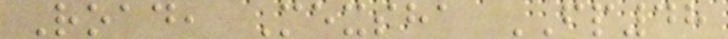Road, Mexsha FP48
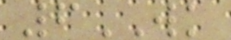6WK
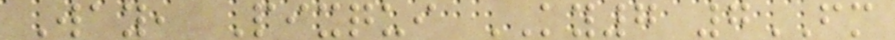Way, Pixqui KY7 7FM
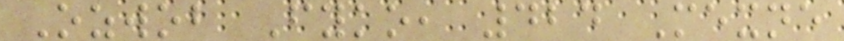Ozwob Fyko, 424 Mexne
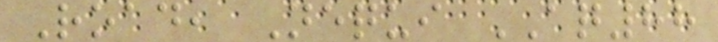Road, Nequi AQ88
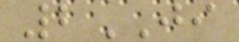2JI
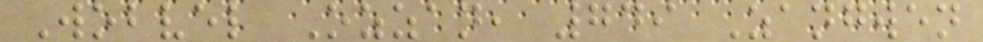Wobvel Ozzan, 749 Zangwen
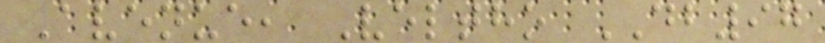Avenue, Veltho DB97
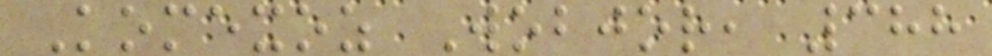Komexoz Wobjor, 388
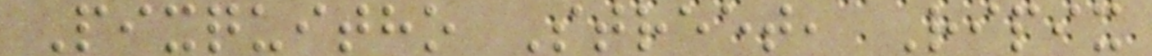Pixquitho Street, Ripix
